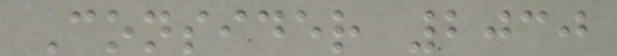Consider 2030
